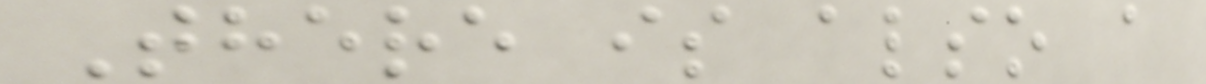There is also a
